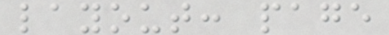layout: page
